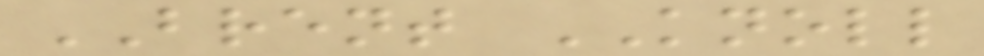BRENT KNOLL
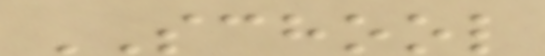SCHOOL
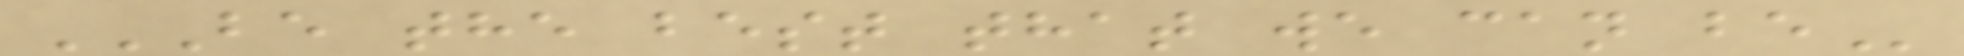BE THE BEST THAT WE CAN BE
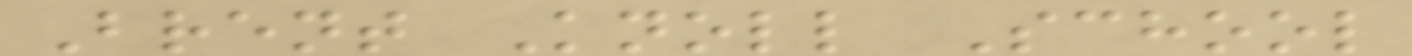Brent Knoll School
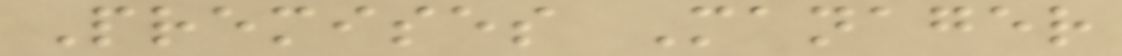Premises Manager
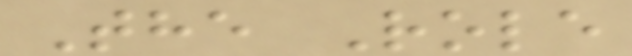The Role
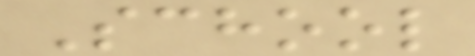School
